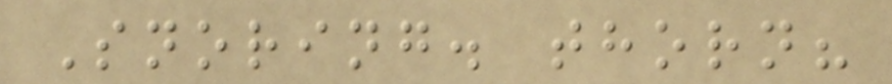Snoring. thorn?
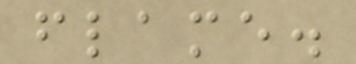flame.
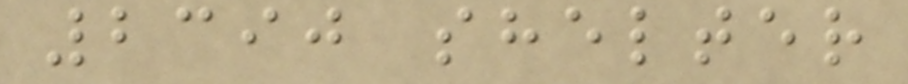2390 shelter
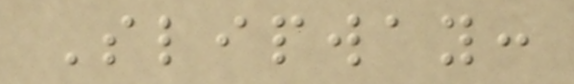Slipway:
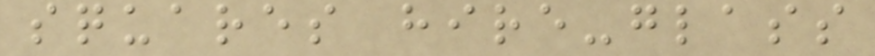squares hire-glass
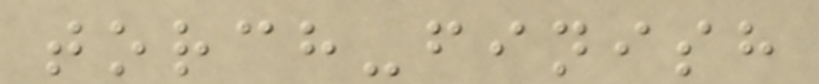torch-finish
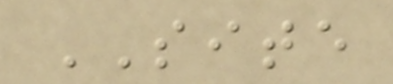SITE
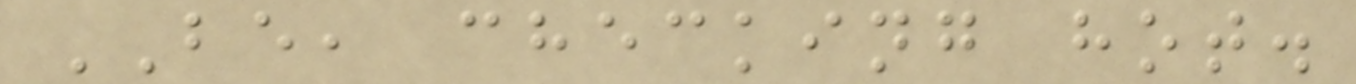BE, checking hot.
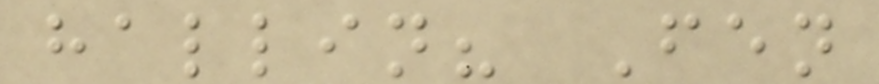hallin? Fen
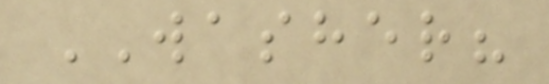WASHER?
